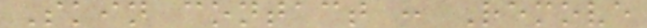Skin contact : Remove
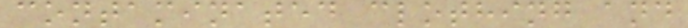contaminated clothing and
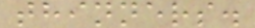thinners.
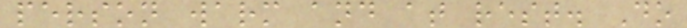person warm and at rest. Do
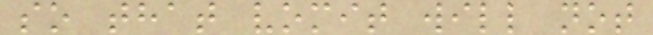so that vomit will not
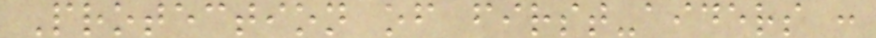Protection of first-aiders :
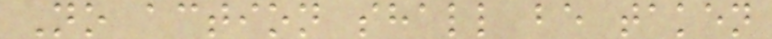No action shall be taken
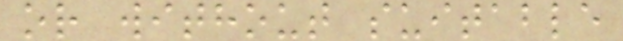or without suitable
